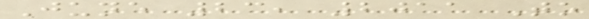June 23, 2011 To
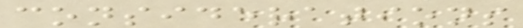considerations
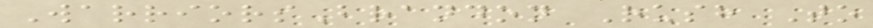WarriorsBrandon Rush To
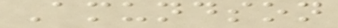Amundson
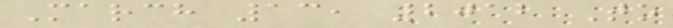March 13, 2012 To
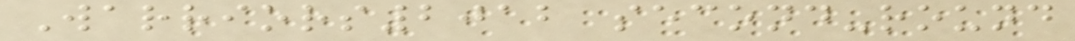Warriors2012 second-round
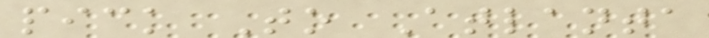pick To Atlanta
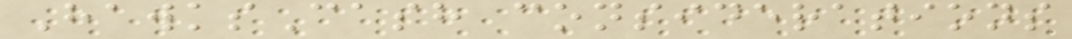HawksCash considerations
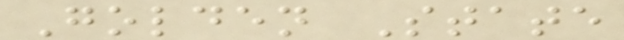Golden State
